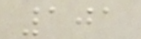101
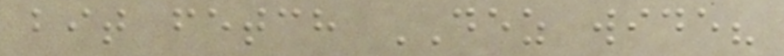bit fetch DEZ wide?
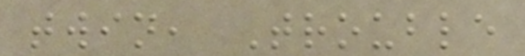twin, Trouble
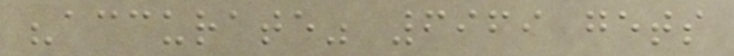"accurate" 6969 gets
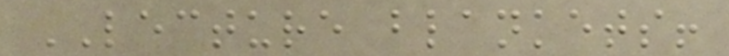LECTURE blankets!
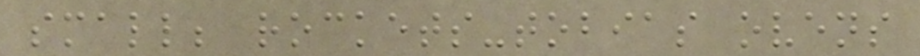small; rockets-tobias ovens
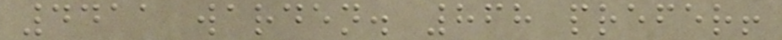4411 warden. 868 prefer!
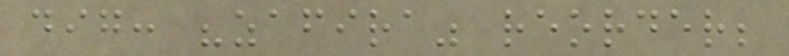dig: "zafira" reorder;
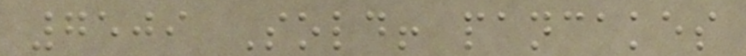7509 Sold! pancakes
